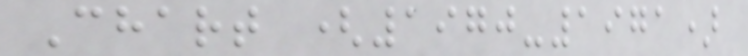Chart (1970-1971)
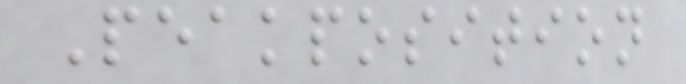Peakposition
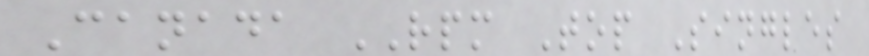Canada RPM Top Singles
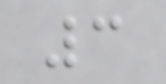3
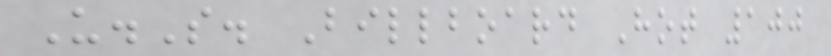U.S. Billboard Hot 100
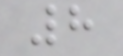8
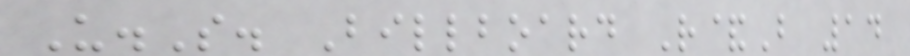U.S. Billboard R&B 14
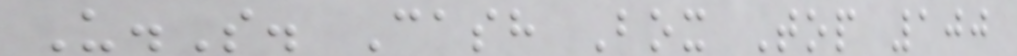U.S. Cash Box Top 100
